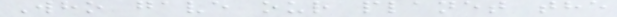Who gave our planet the
